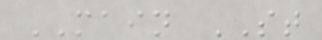MAIN ST
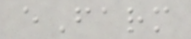eFarm
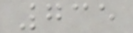735
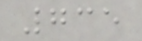735
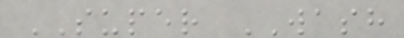SUPER WASH
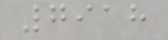7918
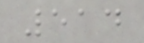514
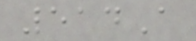514A
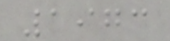1973
